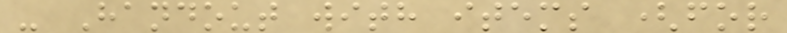- Handout with items (for
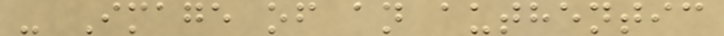- Image of an authentic
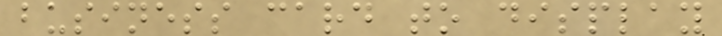business card to display
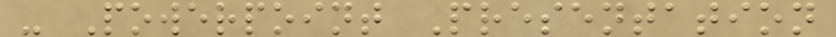- Powerpoint Presentation
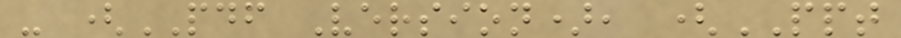- (PDF Version), (PPT
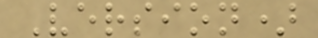Version)
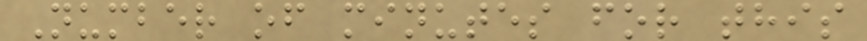Number of minutes for this
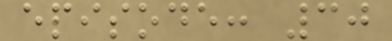episode: 30
